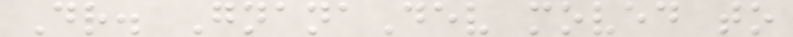Dr. GnanaDev moved to
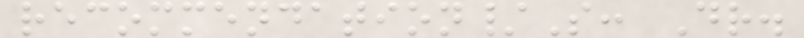recommendation/S: Dr.
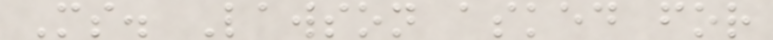Ms. Lawson asked for
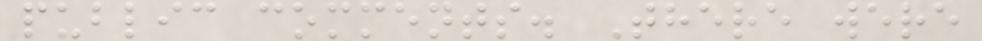public comments. There were
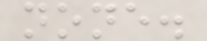none.
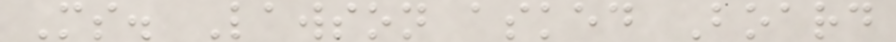Ms. Lawson asked Board
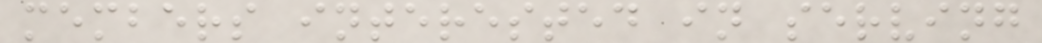members interested in serving
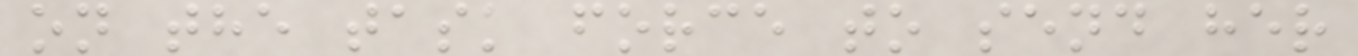on the task force to send her
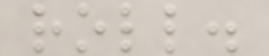roll.
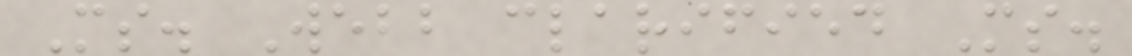Ms. Webb clarified Ms.
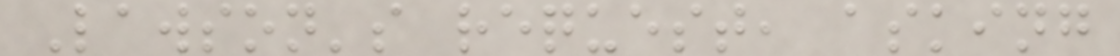Lawson's request, asking
